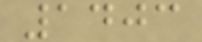1403
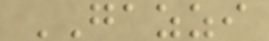GAZZI
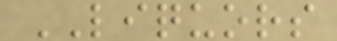LIQUORS
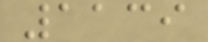1139
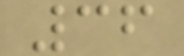36
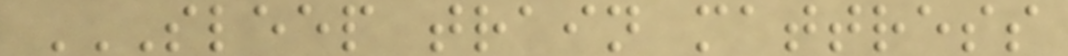SLEEP TRAIN MATTRESS
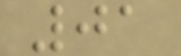01
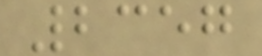2357
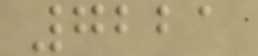7221
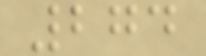274
